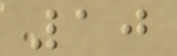10
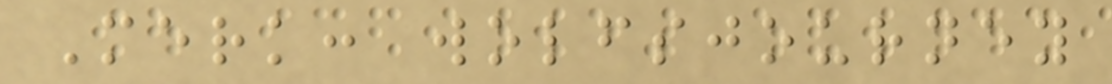Merk: wolfsjourney
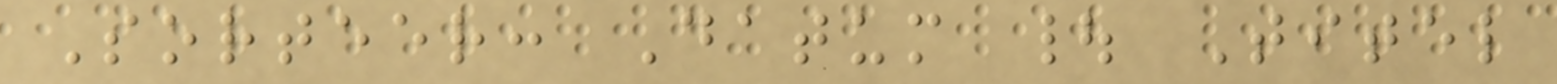Sorteer: Datum | Titel
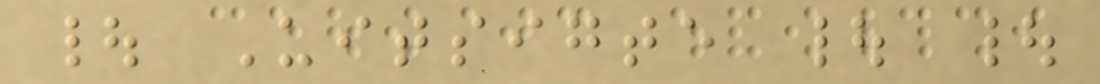| Uitsigte | |
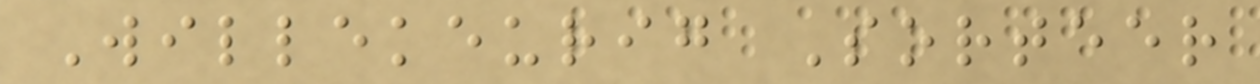Willekeurig Sorteer
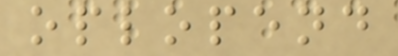oplopend
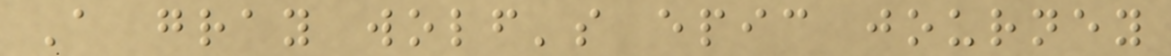A gray wolf's epic journey
